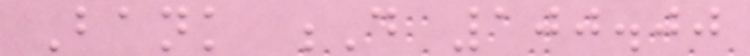Bank D 100.00
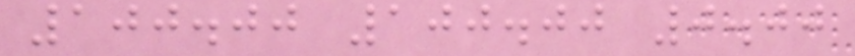100.00 100.00 0.00
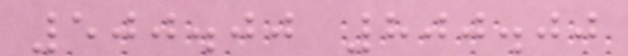500.00 800.00
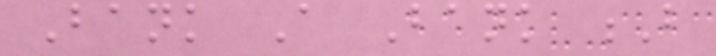Bank A Bank B
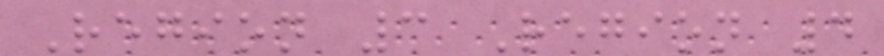Region 3 Region 4
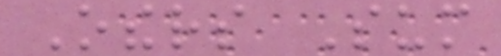Others Sum
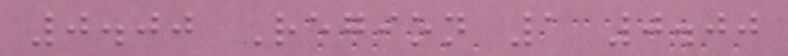0.00 Region 1 0.00
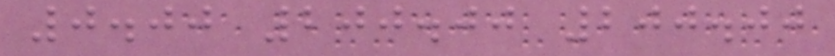0.00 200.00 200.00
